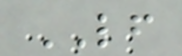LF
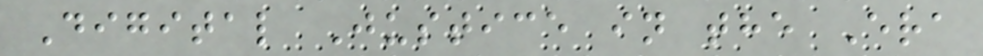Digital Justice in the Era
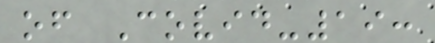of Covid-19:
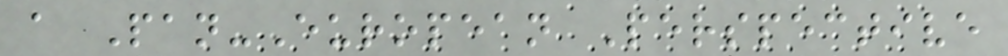a Pan-European Perspective
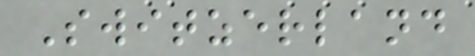Switzerland
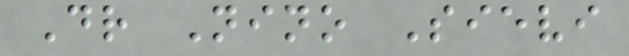Dr Nino Sievi
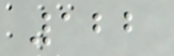122
